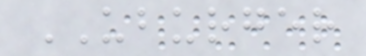UBURGER
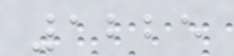1225
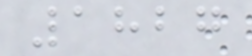1827
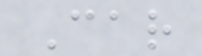Car
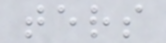ters
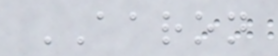AARON
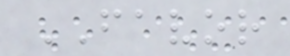FAVOR
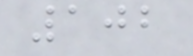102
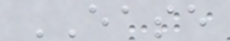EASE
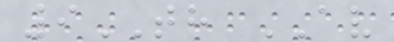9TH AV
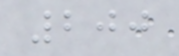200
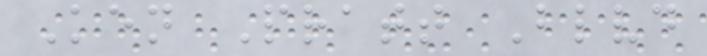Ken Pratt Blvd
